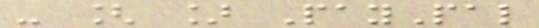- [ ] PayPal
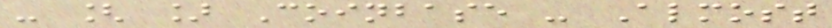- [ ] Coinbase - Almost
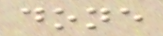done
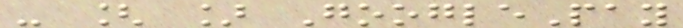- [ ] GooglePay
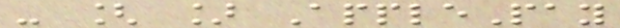- [ ] ApplePay
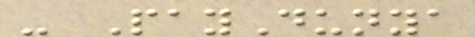- PayDunya
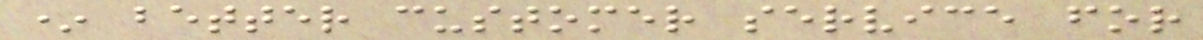* better customer service for
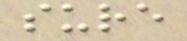sure
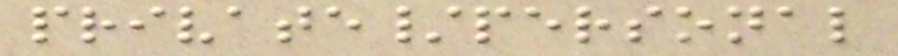private/personal
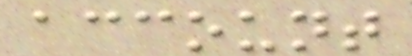account
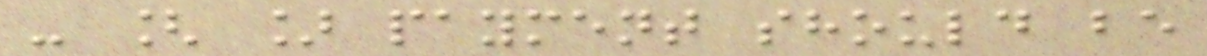- [ ] payment should be
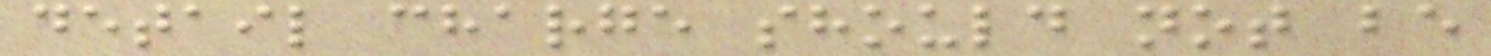detail charge should not be
